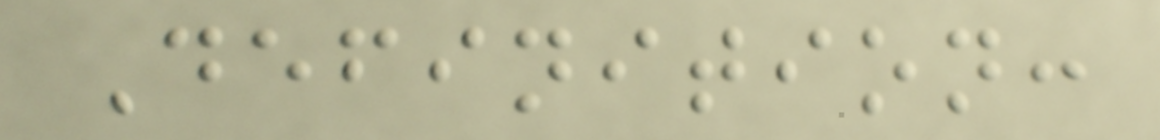Definition:
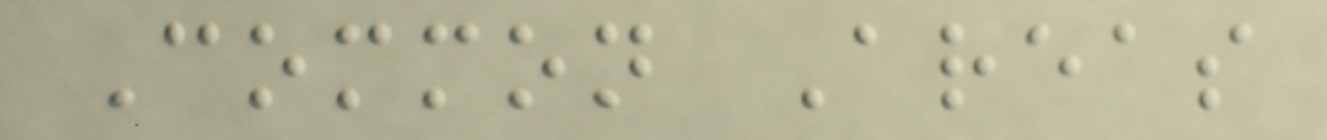Common Areas
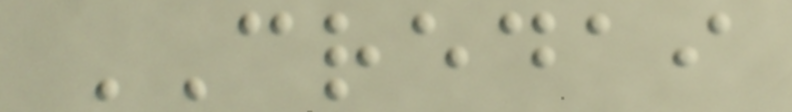CREDAI
